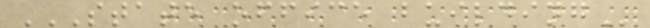STATE OFFICE BUILDING
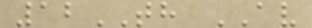12TH AV
